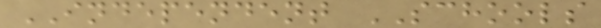INDEPENDENT SCHOOLS
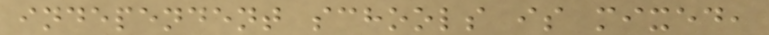independent schools is mixed,
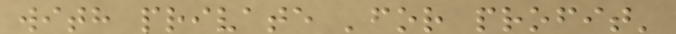with private 'for profit'
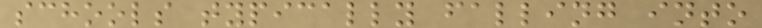schools typically falling into
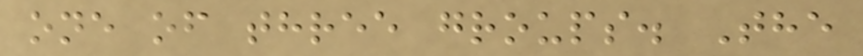one of three groups. The
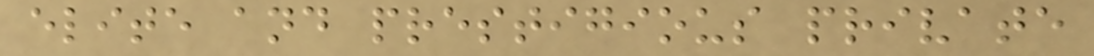elite and prestigious private
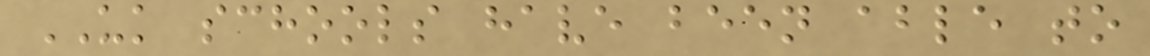UK schools have been able to
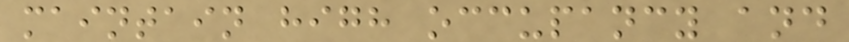maintain high occupancy and
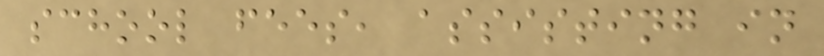school fees, assisting in
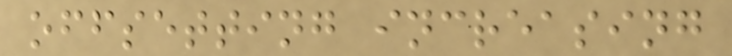offsetting increasing
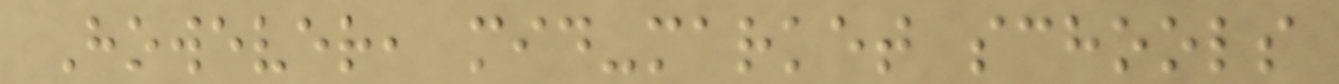However, mid-market schools
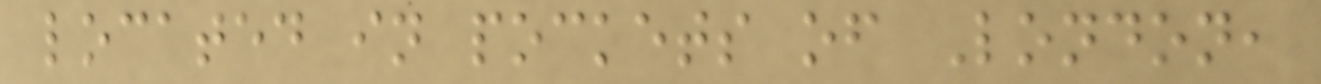located in pockets of London,
